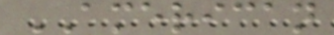AMERICAN
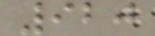920
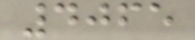4065
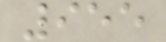955
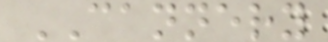CANNERY
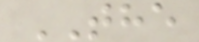THE
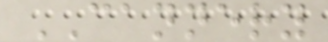CANNERY
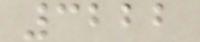3222
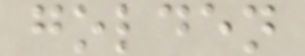golden
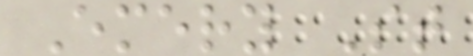Emery St
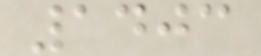1403
